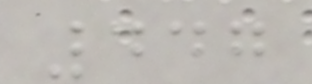447
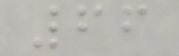66
